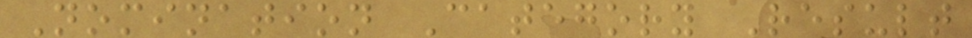Nomination Category Result
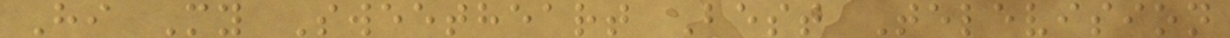Hi My Sweetheart Best Television
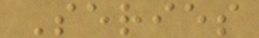Series
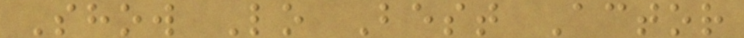Show Lo Best Actor
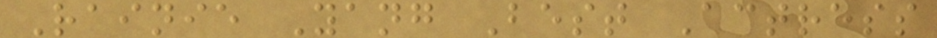Rainie Yang Best Actress
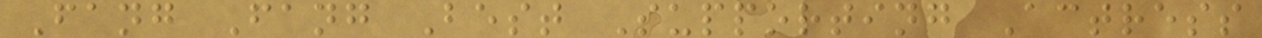Fang Fang Best Supporting Actress
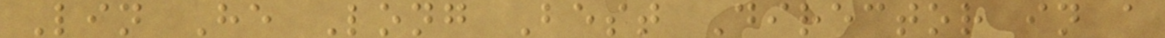Lin He Long Best Director in a
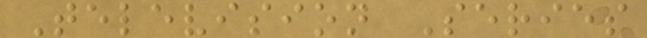Television Series
